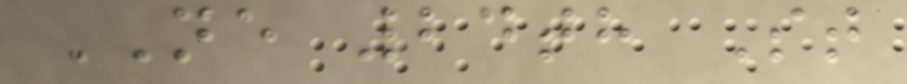NE 24th St
